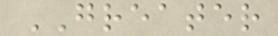GREATER
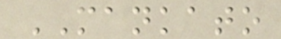MANKATO
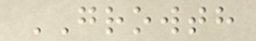GROWTH
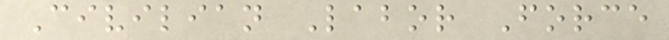Civilian Labor Force
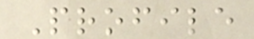Profile
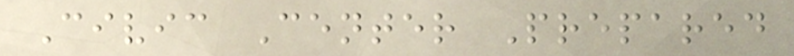Civic Center Prepared
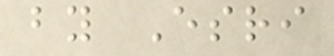by Esri
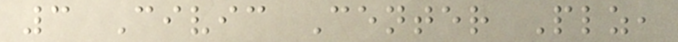3 Civic Center Plz,
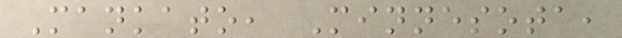Mankato, Minnesota,
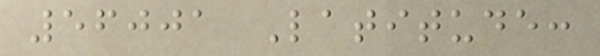56001 Latitude:
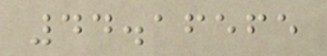44.16565
